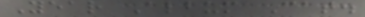Year Album Cat.
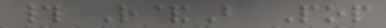# R&B Pop
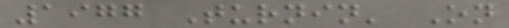1977 Turnin' On
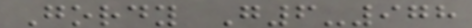Gordy G6-978
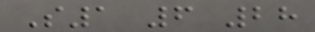S1 6 28
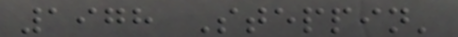1978 Steppin'
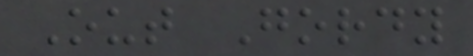Out Gordy
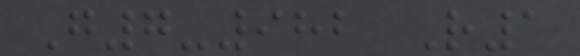G7-982 R1
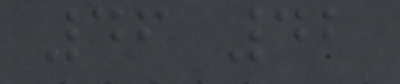46 42
